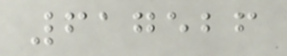617526
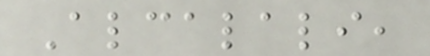Alcalali,
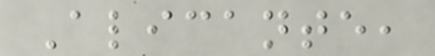Alicante,
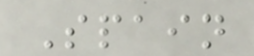Spain
